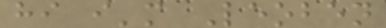hi i'm Leoben
